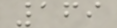169
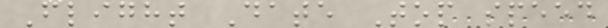Flight Date Top speed
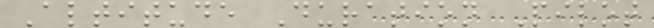Altitude Duration Pilot
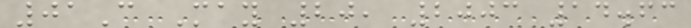01C May 20, 2003 14.63
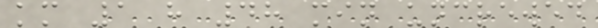km 1 h 48 min uncrewed
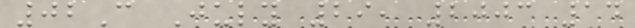02C July 29, 2003 14
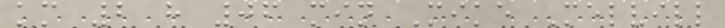km 2 h 06 min Mike Melvill
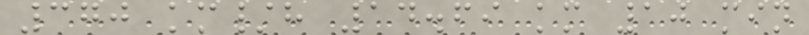370 km/h 14.69 km 10 min
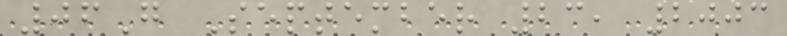06G September 23, 2003
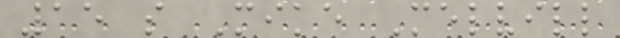15 s Mike Melvill
